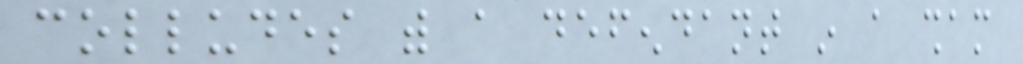colludes with a defendant in a sham
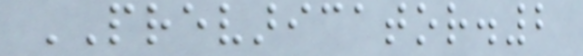PREVARICATOR.2
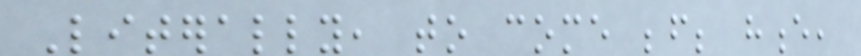Literally, to come before; hence,
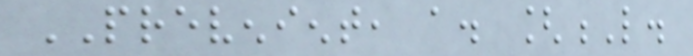PREVENIENT, a. [L.
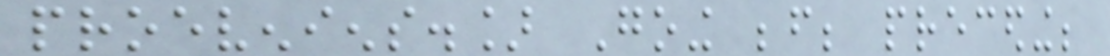proeveniens.] Going before; preceding;
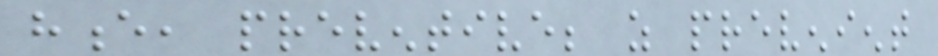hence, preventive; as prevenient
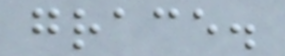grace.
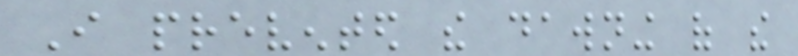I prevented the dawning of the
